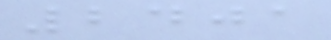2401
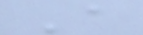A
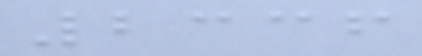2336
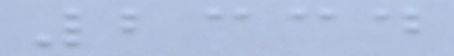2334
